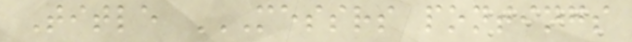Title MESSRS PONTINGS
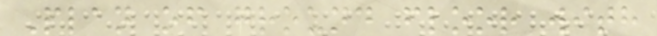Plan of ground floor with
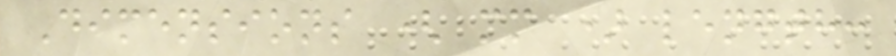Dimensions ( mm ) length:
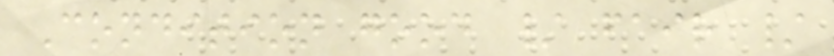Condition good / fair /
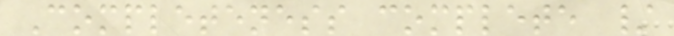Completeness complete /
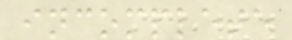incomplete
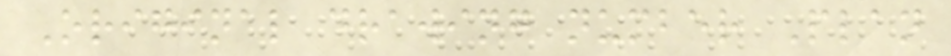Original drawing number Plan
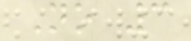No 3
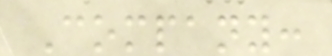Company:
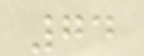74
